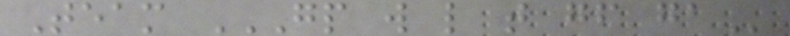Team GP W L T GF GA
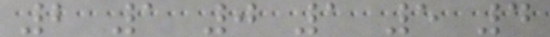2 1 0 1 5 4
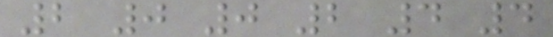2 0 0 2 4 4
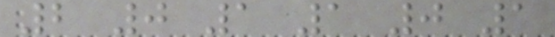2 0 1 1 0 1
